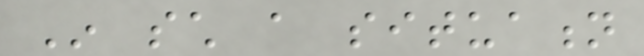In such a situation
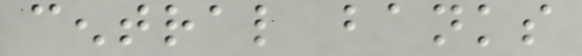central banks
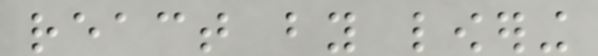react by lowering
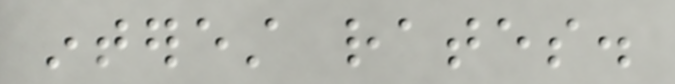interest rates.
